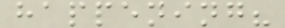happening?
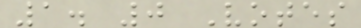1. 0 Votes
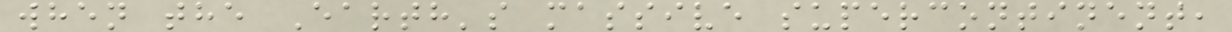when the Earth's massive supercontinent,
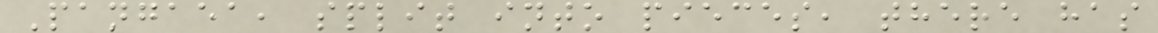Pangaea, split into pieces, there has
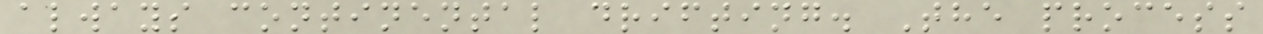always continental drifting. The process
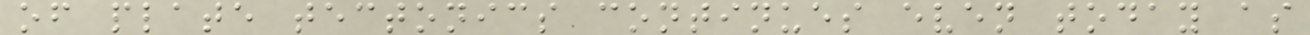of plate tectonics continues even today as
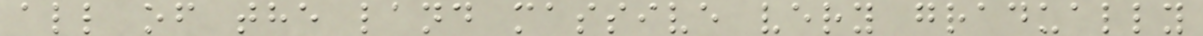all of the land massive very gradually
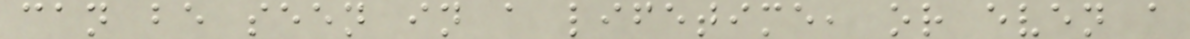can be seen in a lifetime, or even a
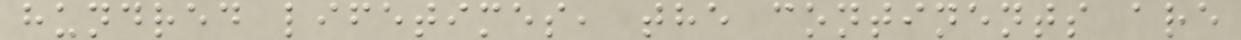hundred lifetimes, the continents are
